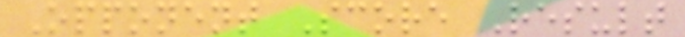Opponent Score Result
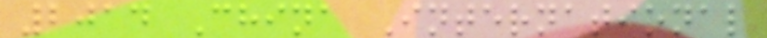2014 China International
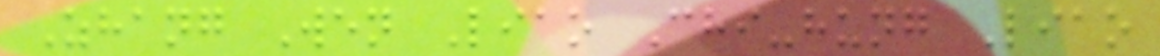Zhang Wen Liao Chi-hung Liao
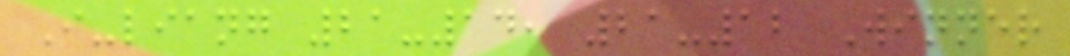I-liang 21-14, 21-12 Winner
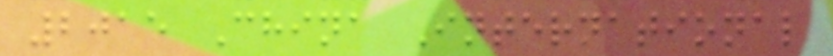2015 China International
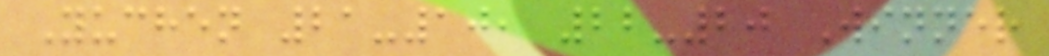Yuchen 21-10, 22-20 Winner
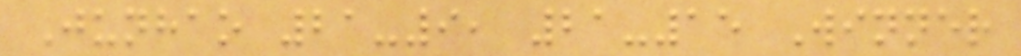Junhao 21-9, 21-15 Winner
